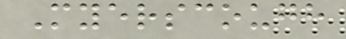Myerscough
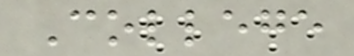College
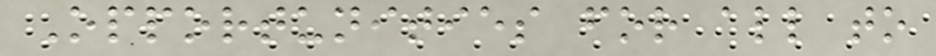Opportunities for all to
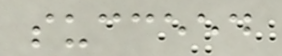succeed
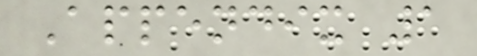Appendix 1
